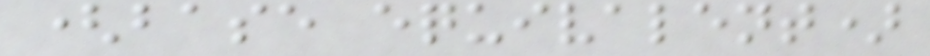(base equivalent)
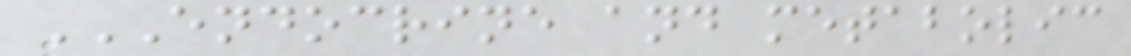ENDOCRINE AND METABOLIC
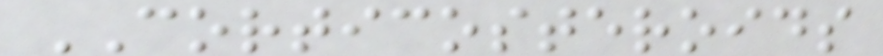CORTICOSTEROIDS
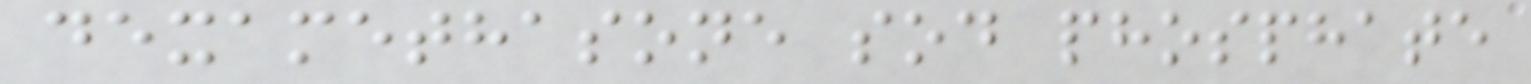dexamethasone sod phosphate
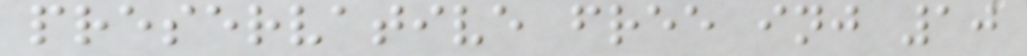preservative free inj 10
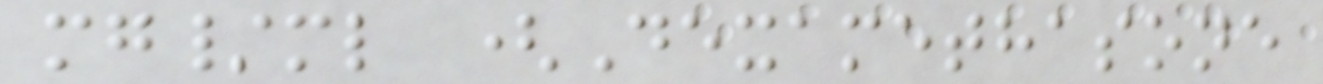mg/ml (Dexamethasone
